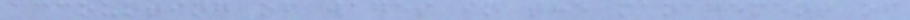accounting of wages in the management of
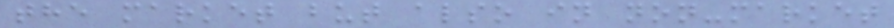the market but also in non-market
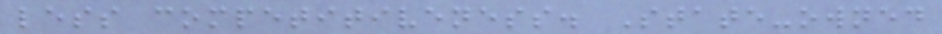less competitiveness. State-owned
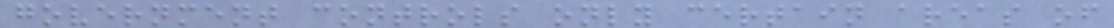government controls only certain areas of
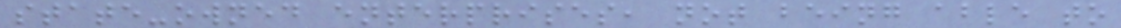state-owned enterprises, not being able to
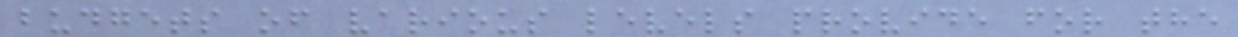budgets of various levels provide for the
